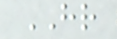HR
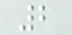2
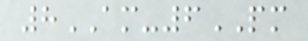8AM-6PM
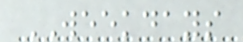WEEKDAYS
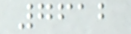7612
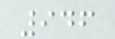946
